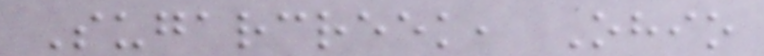Sugarcreek, Ohio
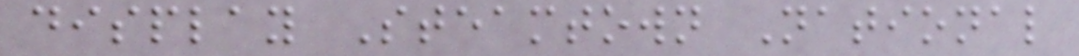display Steamtown National
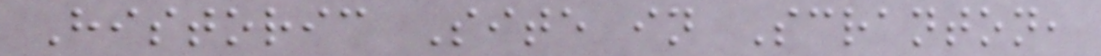Historic Site in Scranton,
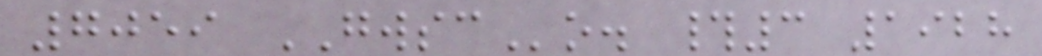7059 GWSCo. #3 1928
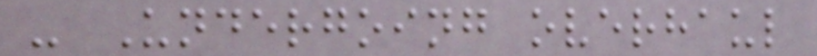- Undergoing overhaul
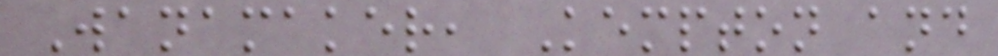Wanamaker, Kempton and
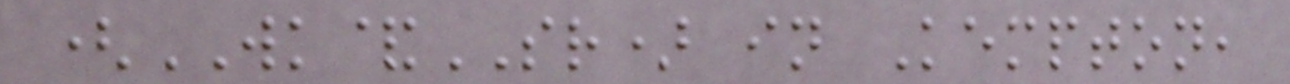(WK&SR) in Kempton,
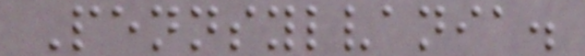Pennsylvania.
